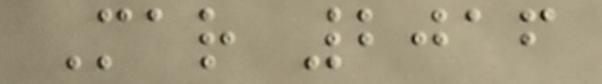Mar 2016
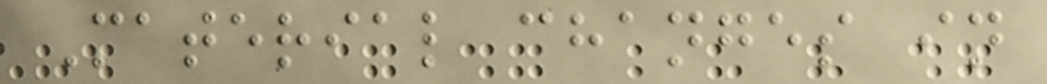Material changes in
